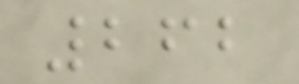262
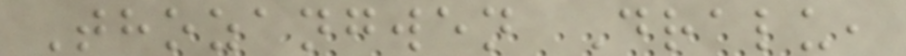Thozangwen Dralu,
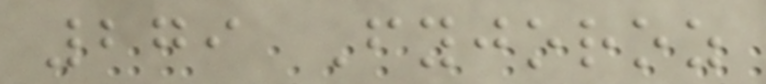279 Fyjoroz
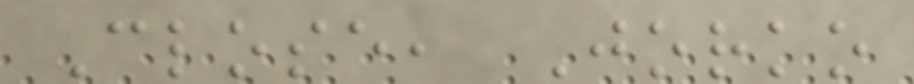Close, Jorko
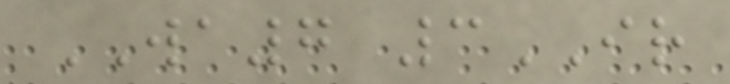WA7 3IR
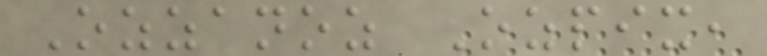Ozzanoz Ozpix,
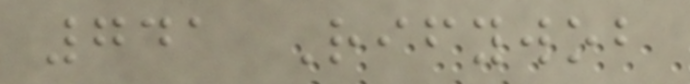741 Rifywob
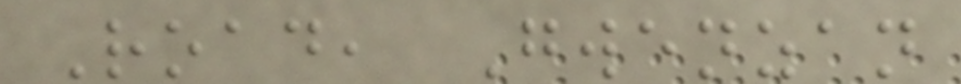Road, Gwenzan
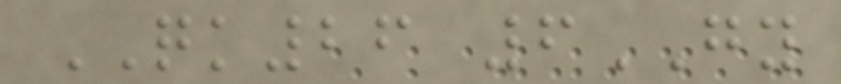QK26 6GY
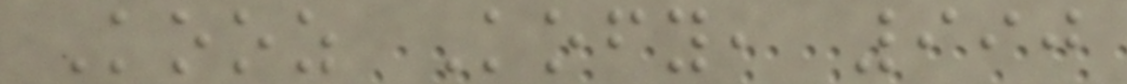Kooz Kofy, 990
